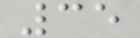35
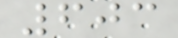603
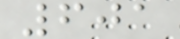601
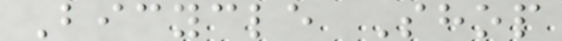Bicycle Shop
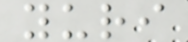yuri
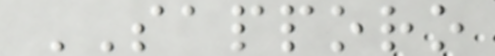SAPPORO
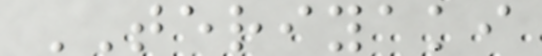TERIYAKI
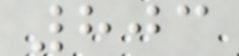803
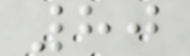80
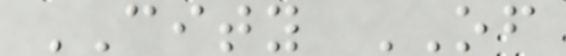CITY OF
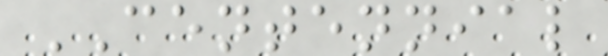CENTENNIAL
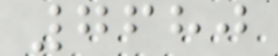7680
